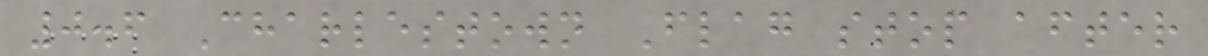0.6 Charlestown Flag stop after
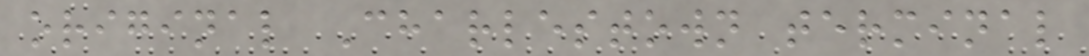original Charlestown terminal
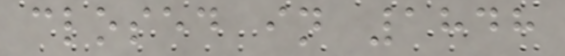closed in 1848
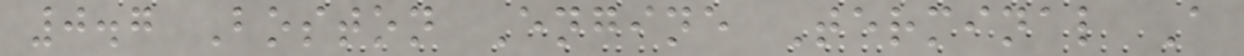0.7 Boston Engine Terminal A
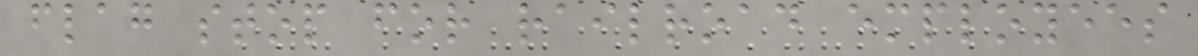flag stop for railroad employees
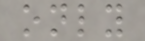only
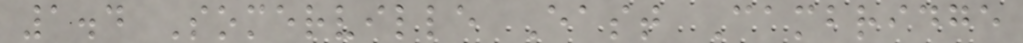1.4 Somerville East Cambridge
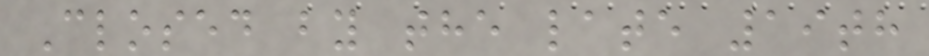Closed by the late 19th
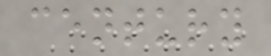century
